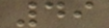49
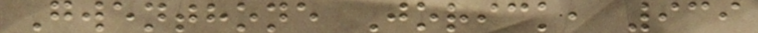Gwenthone Jorick, 939
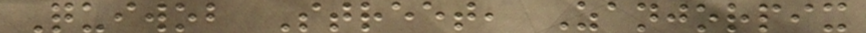Quiwob Street, Zanjorpix
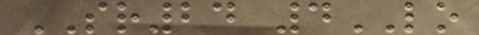SR24 4LO
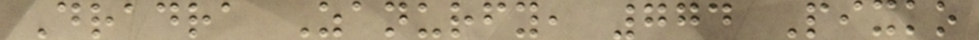Dradra Zanurfy, 774 Pixko
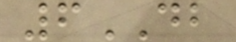6DB
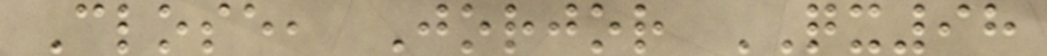Close, Jorjor QX98
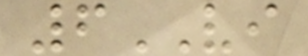6VI
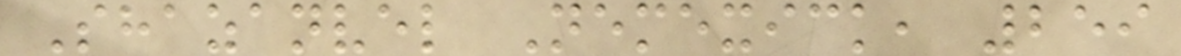Shazanvel Nemexick, 259
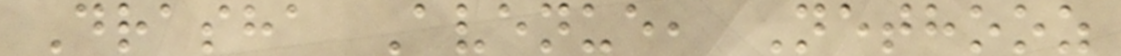Drasha Avenue, Nethooz
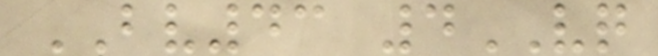BV43 4VQ
